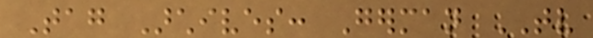Tag Archives: German TV
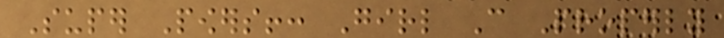Super Powers!: Girl Can Properly
